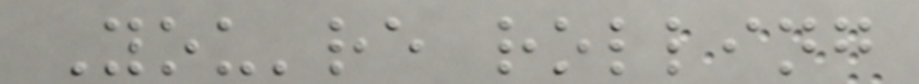You're rolling
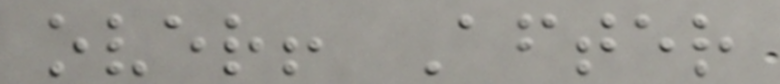over! After
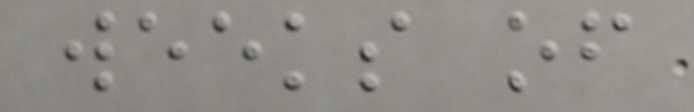weeks of
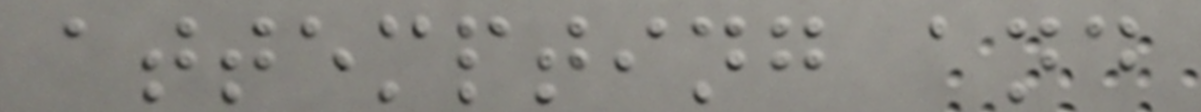attempting and
